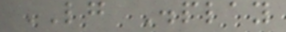LG Display
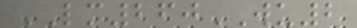LM260WU2
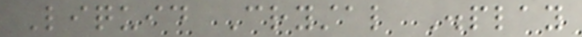Liquid Crystal Display
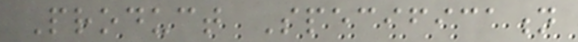Product Specification
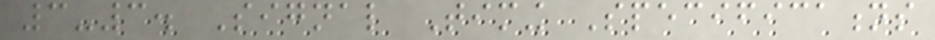3-3. Signal Timing Specifications
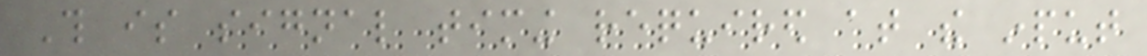This is signal timing required at the input
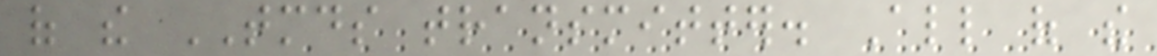of the TMDS transmitter. All of the
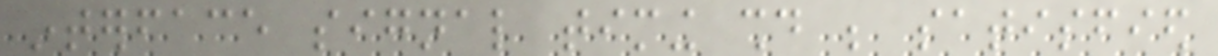interface signal timing should be satisfied
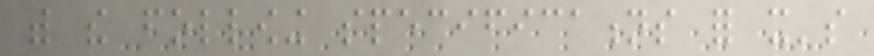with the following specifications for it's
